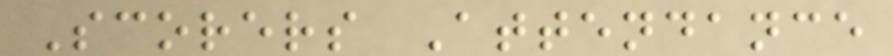Scorers Attendance
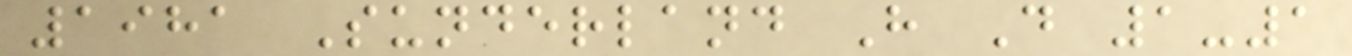1981 Sunderland H D 1-1
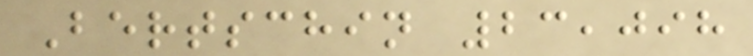Bertschin 23,098
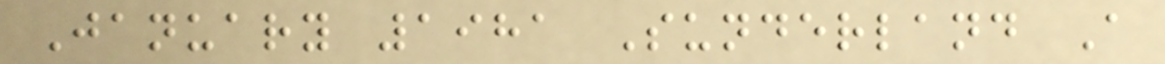January 1981 Sunderland A
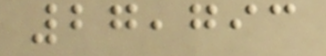27,793
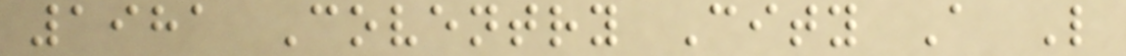1981 Coventry City A L
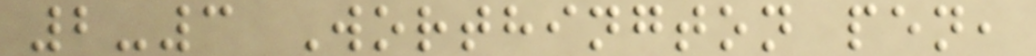2-3 Worthington pen,
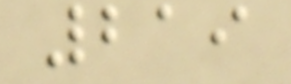219
